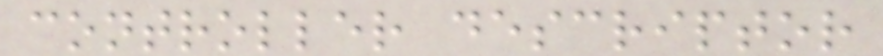controller descriptor
